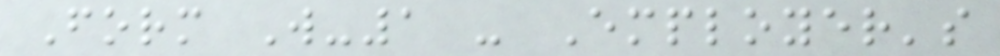Form W-1 - Employer's
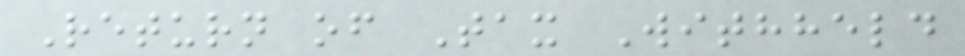Return of Tax Withheld
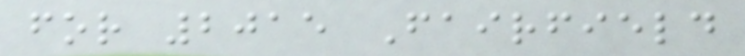for 2015 Fairfield
